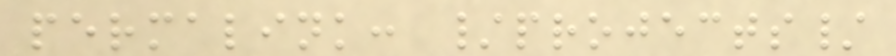permalink: /projects/
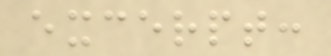excerpt:
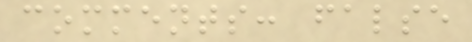comments: false
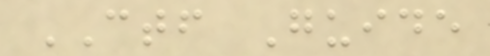CTF Guide
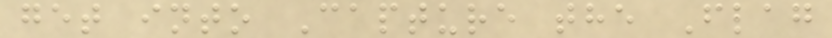get into Capture the Flag
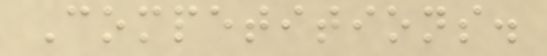Competitions.
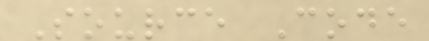Source Code
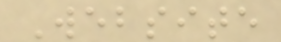Website
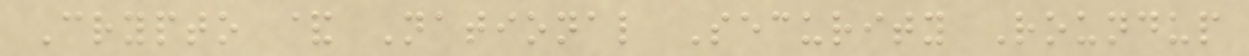Crypto & National Security Roundup
